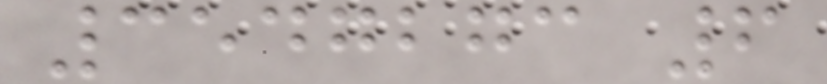3547273 6
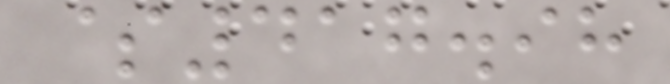$417.98
